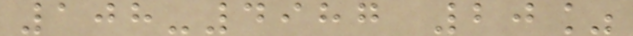108-4987 20%
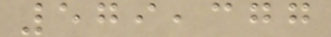579,377
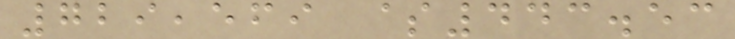729,569 $443.53
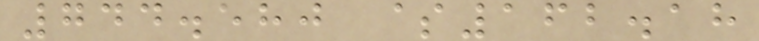744.580 $162.18
